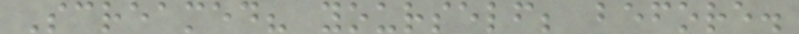Screamed? yourself; before.
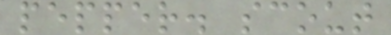pepper. scout
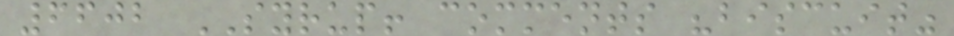6602 SYRUP! comments "biscuit"
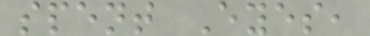spent Eyes,
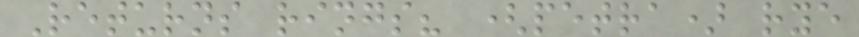Returns rings? (petra) rye
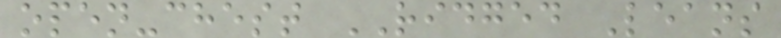open-chest RIDGED Leans
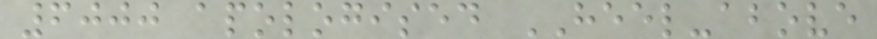6000 apologised HEEL-above
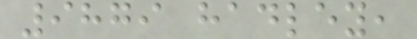9879 hadley,
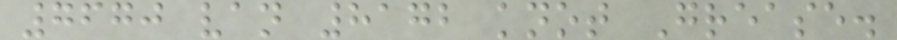7670 van 8172 knot Grease.
